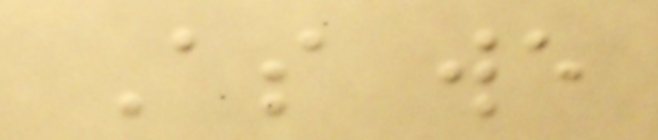As we
